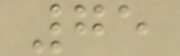75
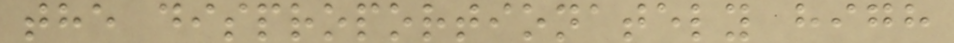the disproportionately high
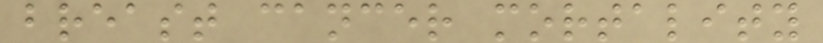breast cancer mortality
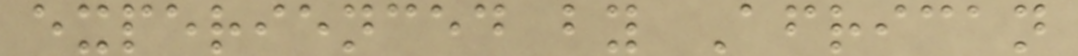experienced by African
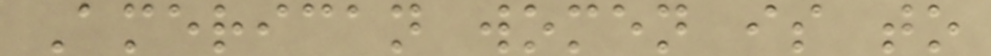American women is to
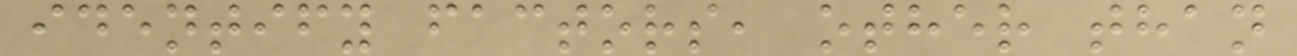identify factors, other than
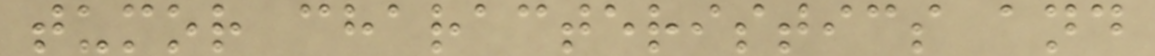tumor characteristics and
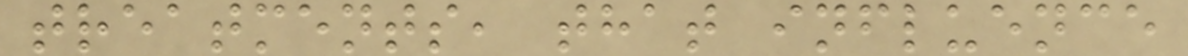treatments, that influence
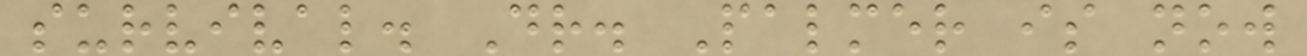survival. Dr. Palmer is now
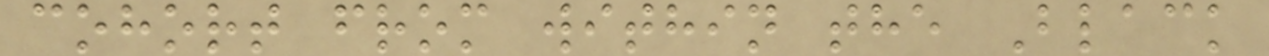cohort from within the Black
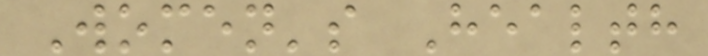Women's Health
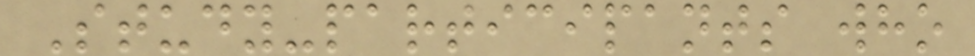Study-participants who
